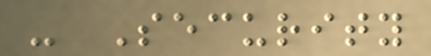- Security
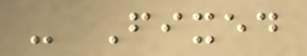- Fixed
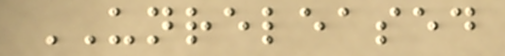UNRELEASED
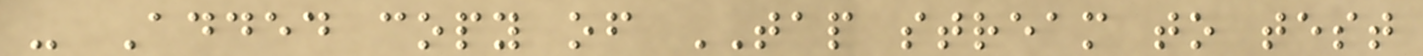- Added copy of TAP stream to test
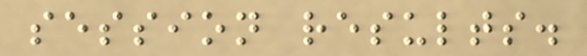session results.
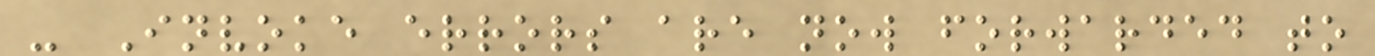- Invoke errors are now forwarded to
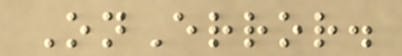OnError.
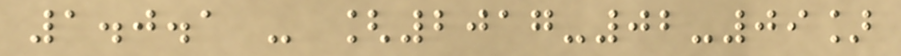1.0.1 - [2017-02-09]
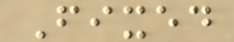Fixed
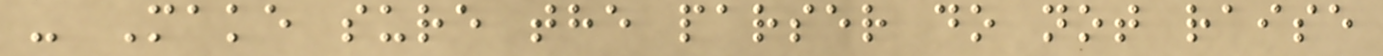- Make sure the parser do not raise
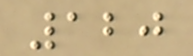120
